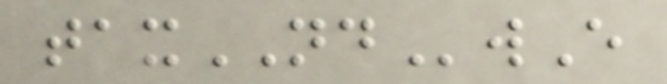taxNDwE
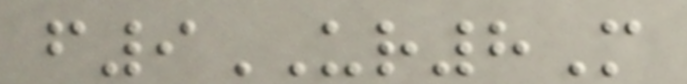f9UR8M
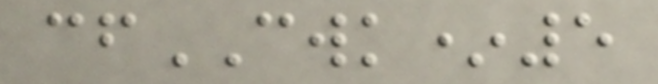cfCWK*5
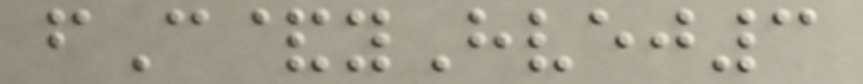fC&yHvej3
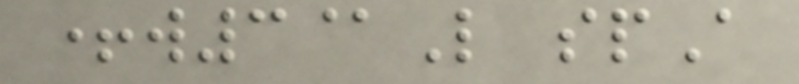+w3@L spA
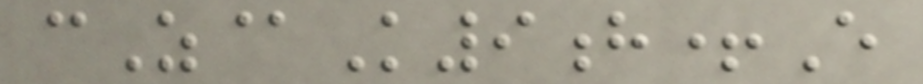cZ@K9h+E
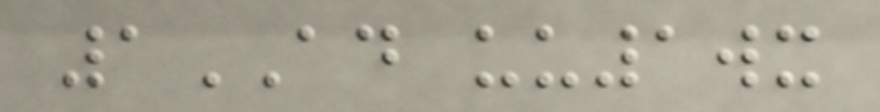1AD uu1wx
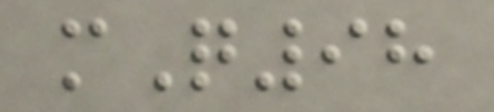mQ98
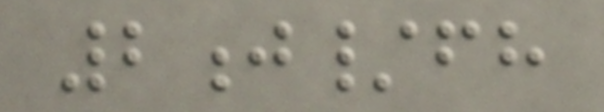2j/fh
